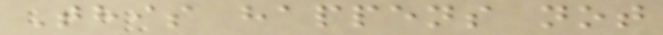This happens not
